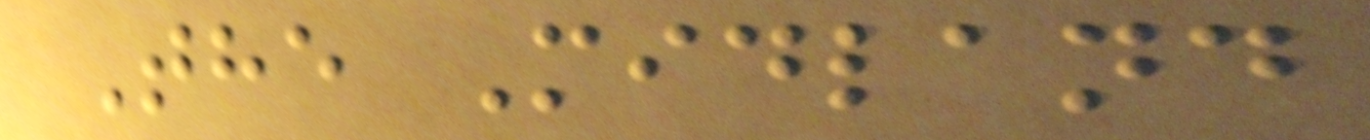The Midland
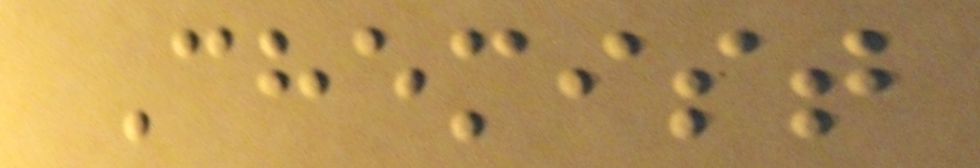Chemist
